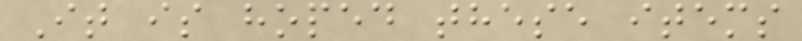It is hoped these items
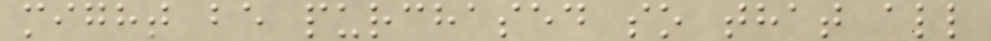might be purchased so that all
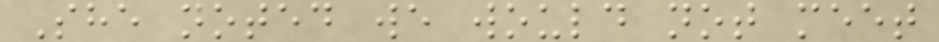She noted we would not meet
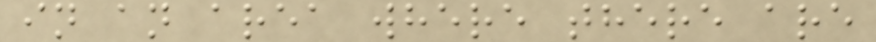in an area where there are
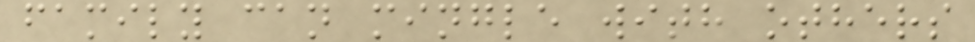family can mingle with others
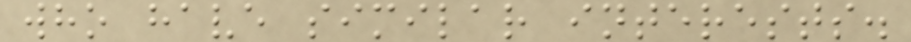who have similar interests.
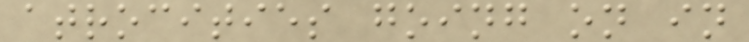atrocities going on in
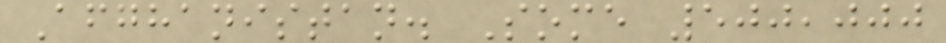Afghanistan. Some 500,000
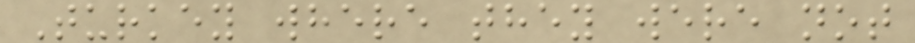Turkey where they were not
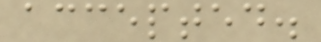accepted.
